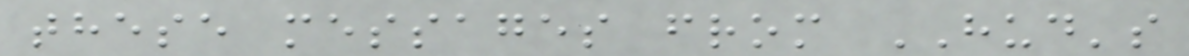these messages from HUD's
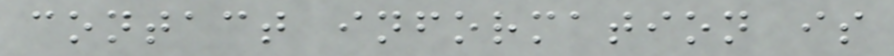contact information is
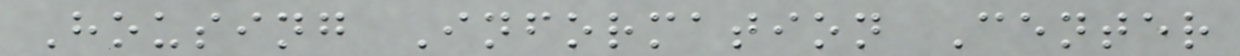Housing Information Center
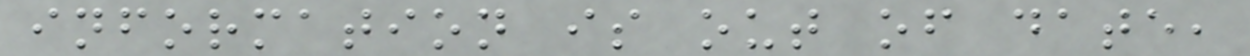information is out of date,
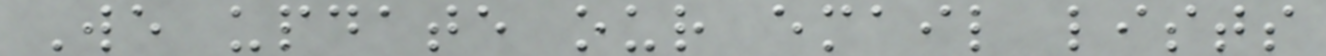We update our email lists
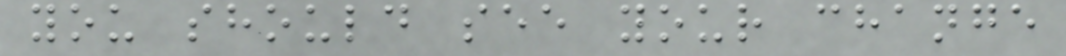you should see your change
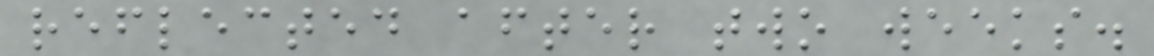reflected after two weeks.
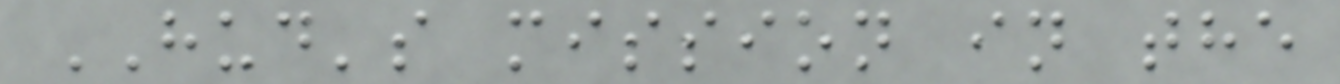HUD's mission in the
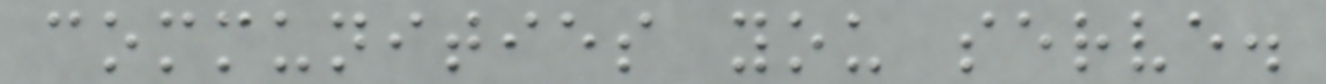communities you serve.
